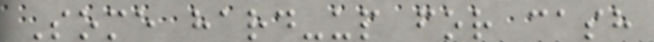Some hard-up for cash
